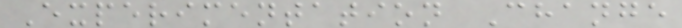Experimentation Change
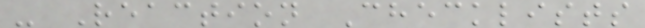- Reaction Checklists
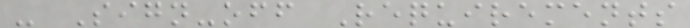- Sign-off Requirements
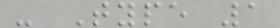- Type 1
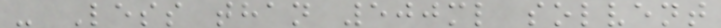- Less than 500ml solvent
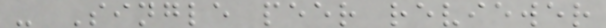- Single peer reviewer
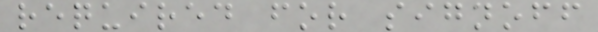required for signoff
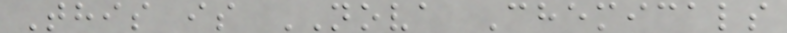This is NOVA Chemicals
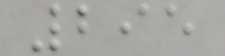295
